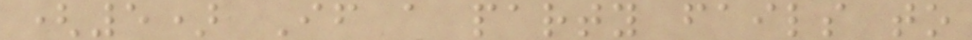(5) If a party fails to
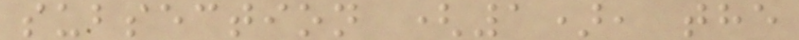subsection (1), the
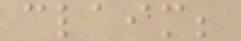claim;
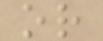or
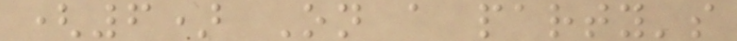(6) On a party's
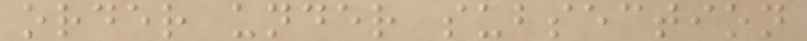order under subsection
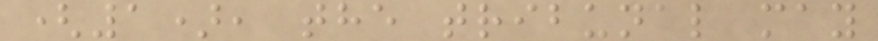(1), the tribunal may
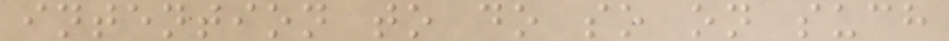intention to do so on such
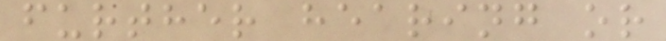further hearing or
